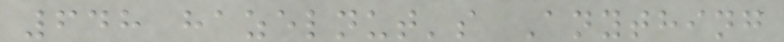648 hazelnut's Anything
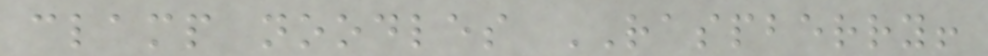clamp noodles RASPBERRY!
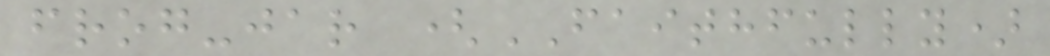frog-jar (FAITHFULLY)
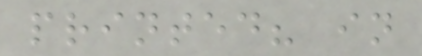printed? in
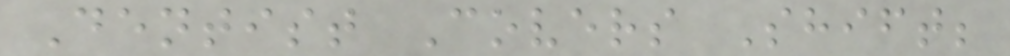Dentist Covers Shift;
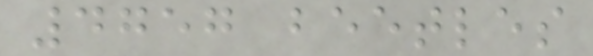4757 beetles
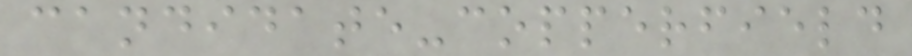candidate-copperfield
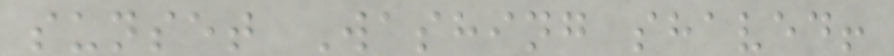sunset Washing shaved!
